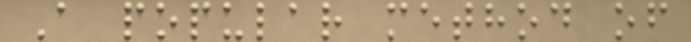A popular method of
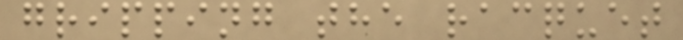gripping the racquet
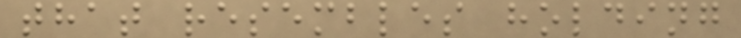that resembles holding
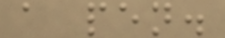a pen.
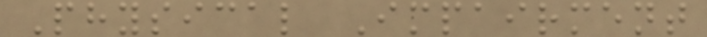Physical Impairment
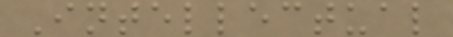Intellectual
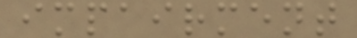impairment
